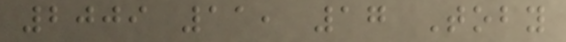2009 11, 17 Toby
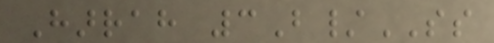Harrah 3B/SS
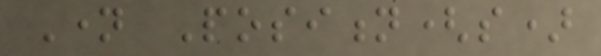Name Position(s)
